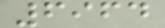6964
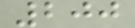200
